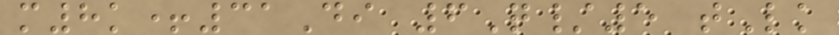m8k+31Di 6Q/5 tLk
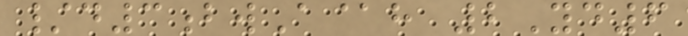/d3bwA@h 2Yd6
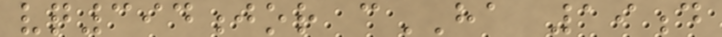vq394jor cHA 19d
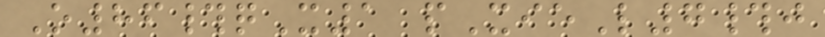O86#qX1 pXieL7#j
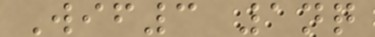Wif3 1nq
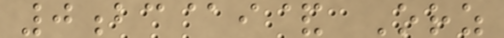0bc@i& Orz
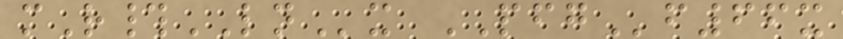mR#LNx PFGf66x
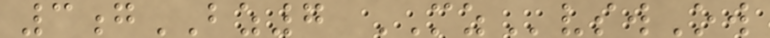3gBZ7 MZvswOw
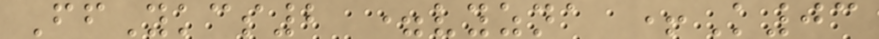FfYkcs2 =vyzna +K03
